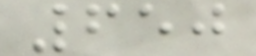650
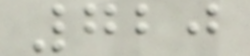720
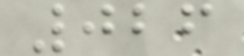026
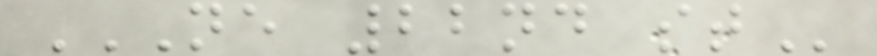NE 22ND ST
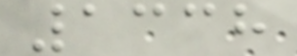1338
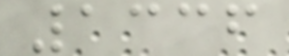1336
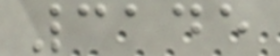3145
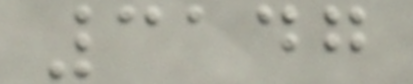3147
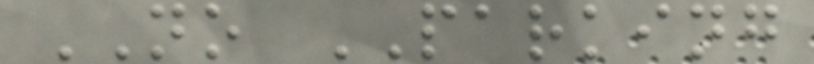NO PARKING
